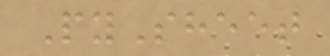PySheet
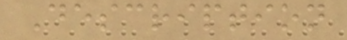Description
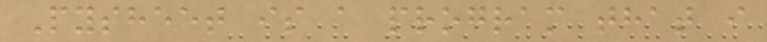Pysheet is a program that i
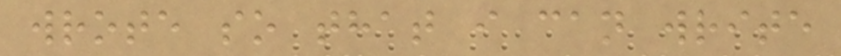wrote so that i can write
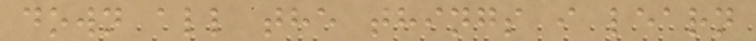down all the things i learn
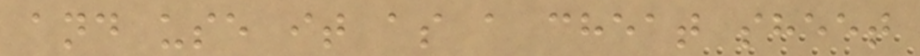and use it as a cheat sheet
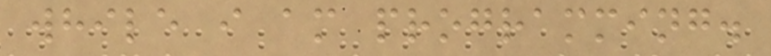while i am programming.
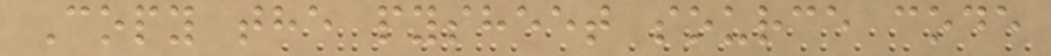Copy the pysheet source code
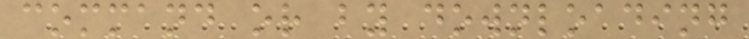command or by downloading
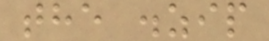the .zip
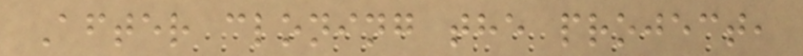After cloning the project,
